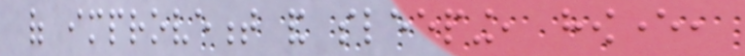of improvement and sleeping, however,
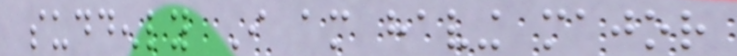suddenly I am having major
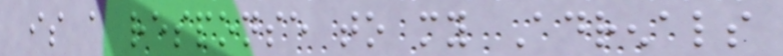is a response to my Adrenals
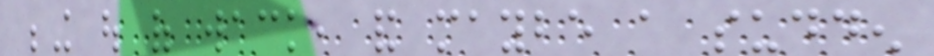being out of wack, and maybe a sudden
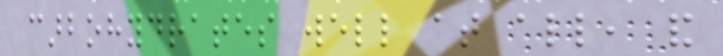carbohydrates well at all, and
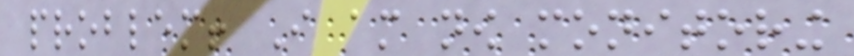problem! I am now monitoring
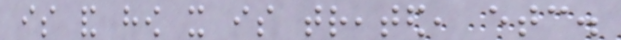is and how it is treated, etc.
